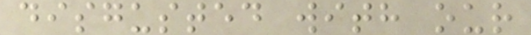disgusted with our
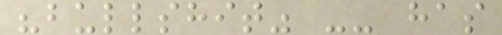"bullshit" -- has
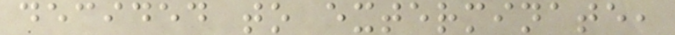decided to exterminate,
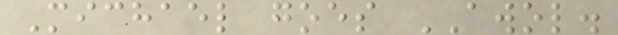Michael goes AWOL.
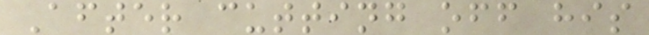After cutting off his
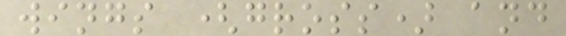wings (gross) and
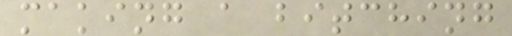making a bitching
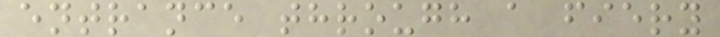entrance through a fiery
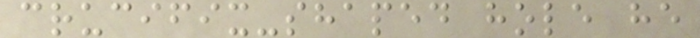crucifix-shaped hole he
